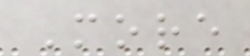More
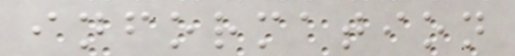information
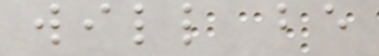will be
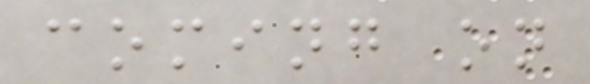coming on
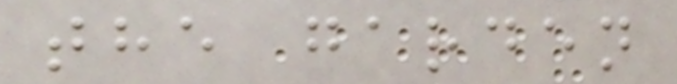the garden
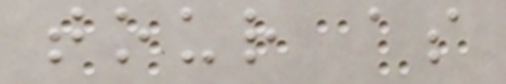tour as
